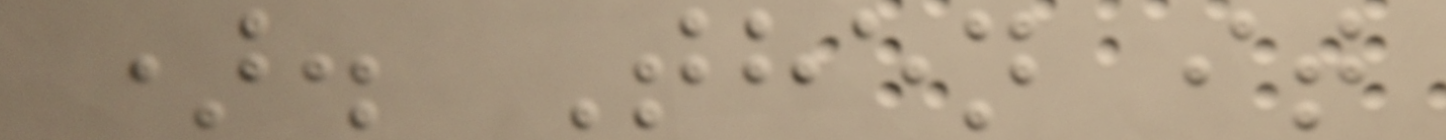). Then it
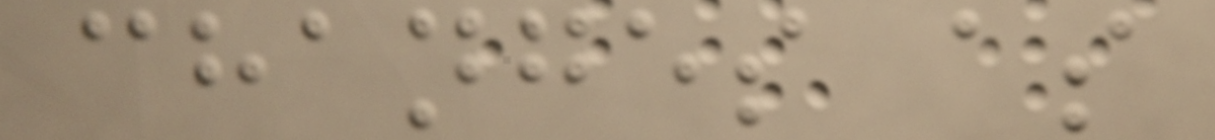changes as
